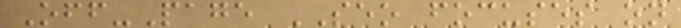Off-Page SEO focuses on
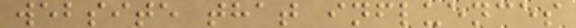website that influences
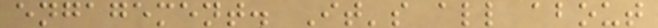engagement. It's all about
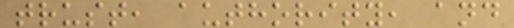trust, authority, and
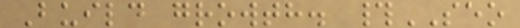Build growth. #SEO
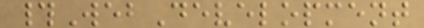#WebDevelopment
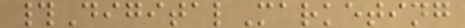#DigitalMarketing
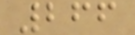266
